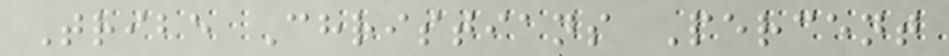Tribe Christians Percent
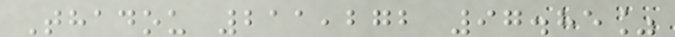Thadou 211,272 97.85%
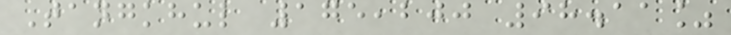Tangkhul 175,200 98.11%
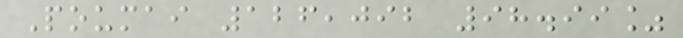Poumai 126,092 98.99%
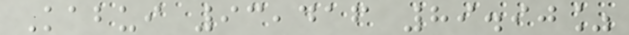Kabui 93,416 89.90%
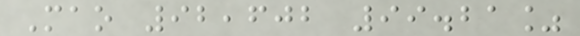Mao 92,602 99.21%
